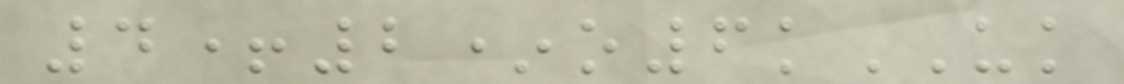4+2*o6kUK
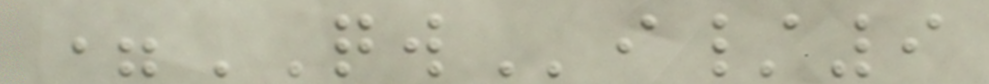=QWi/9
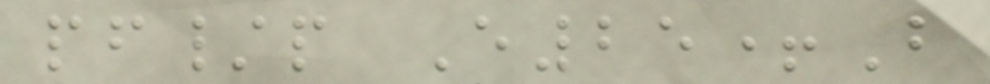pf/p E25+B
